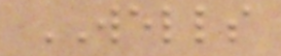WELLS
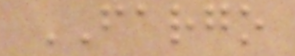FARGO
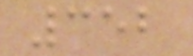352
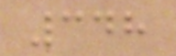348
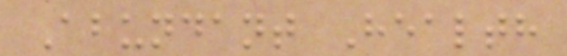Abundant Health
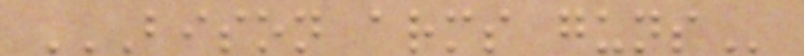BISON ARMS GUNS
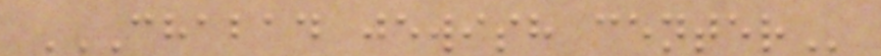CHABAD JEWISH CENTER
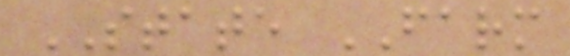STATE FARM
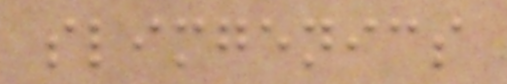slimgenics
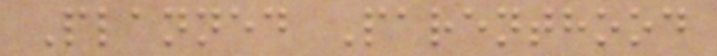Planned Parenthood
